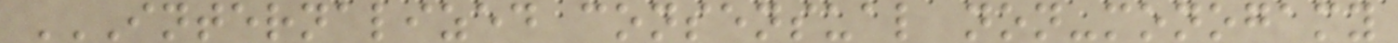INTERNALIZED CONSENSUAL NON-MONOGAMY
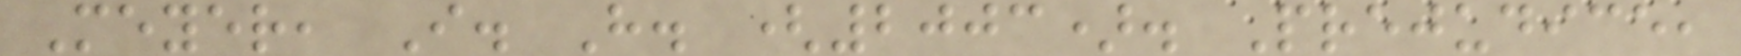Meyer, I. H. (2003). Prejudice,
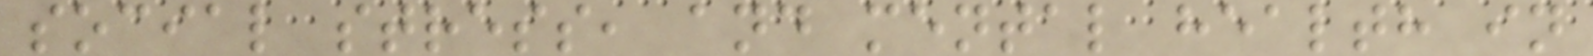social stress, and mental health in
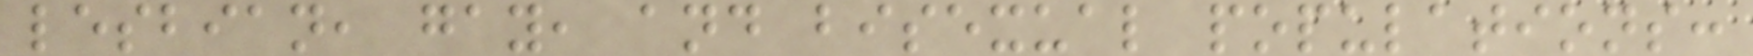lesbian, gay, and bisexual populations:
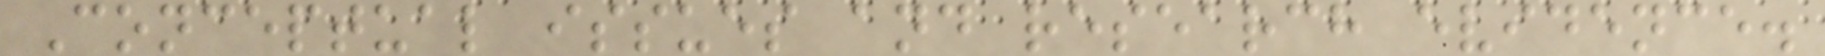Conceptual issues and research evidence.
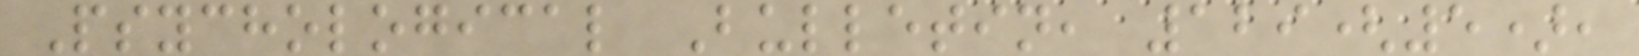Psychological Bulletin, 129(5),
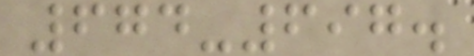674-697.
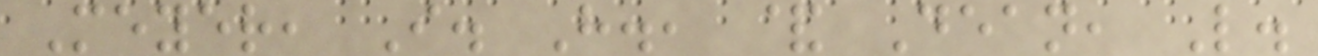Meyer, I. H., & Dean, L.
